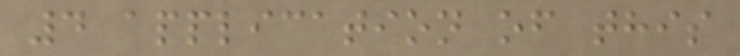4 application of this
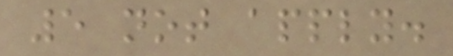5 not apply.
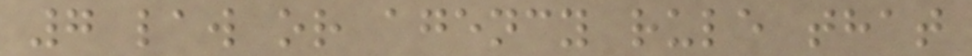7 law or agency rule that
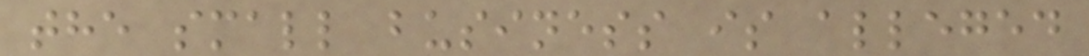the small business is alleged
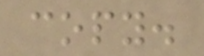copy.
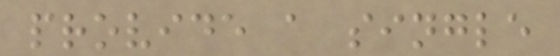provide a single
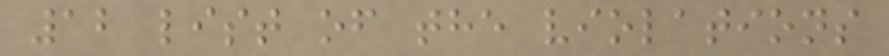12 list of the violations
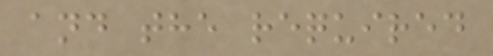and the required
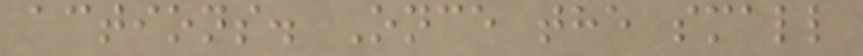actions. Once the small
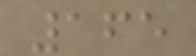165
